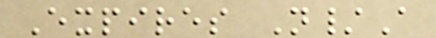Expires N/A
